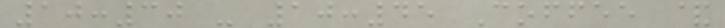10:30 - 10:45 Coffee &
